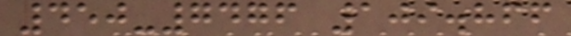450-7476 109.866
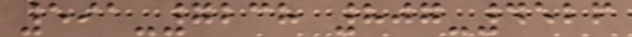591-7238 807-4526
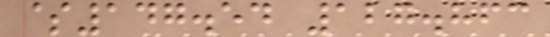$147.54 127.863
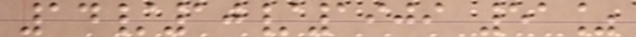14/10/1909 51%
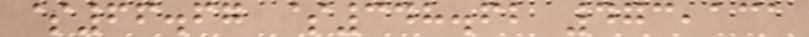$66.67 $348.62 473,131
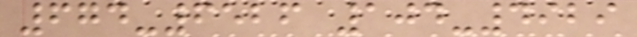674-6526 104-4929
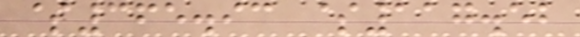$365.93 $117.52
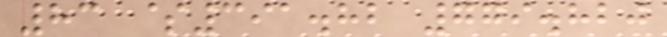83 $391.82 779.820
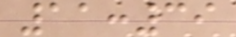11:39
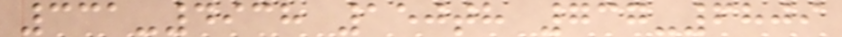331-4938 150th 737-6809
